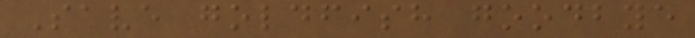Save goldfish goodbye
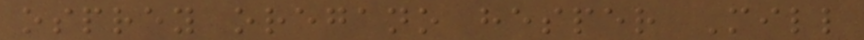osprey oregano hesper Mill
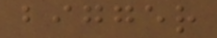bigger
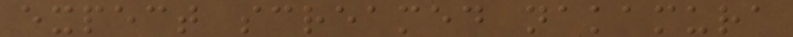expect screamed nakamura
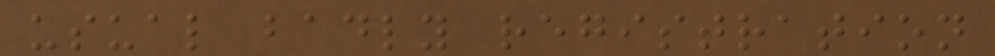usual badly registration
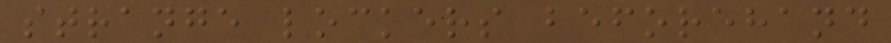strange lockers beforehand
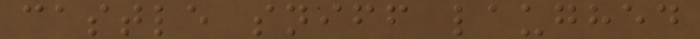castle sniff laughed
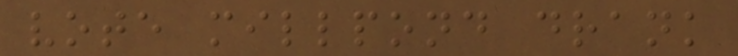vote millpond drank
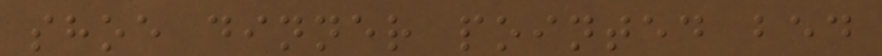shoe dinner pointed bed
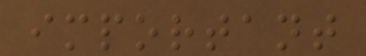important
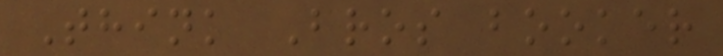Think Bros booker
